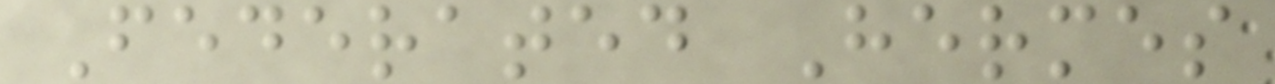Federated Hermes
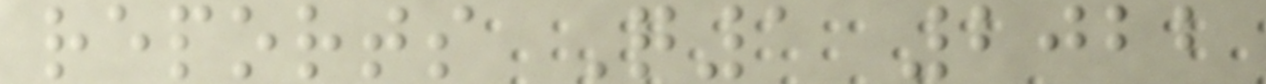reports Q1 2022
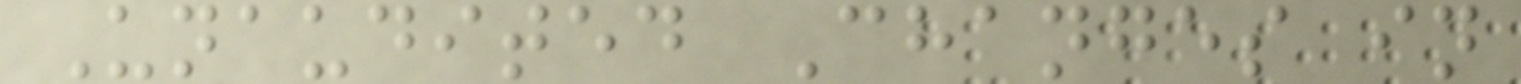Unaudited Changes in
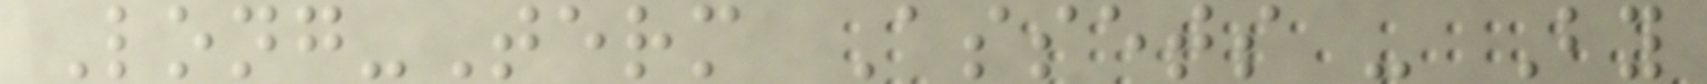Long-Term Assets - By
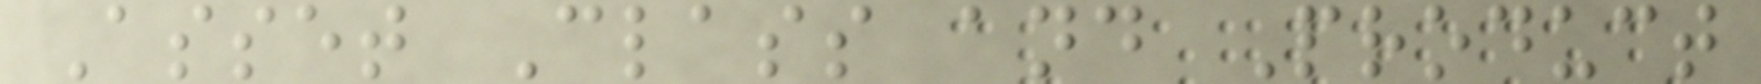Asset Class and Product
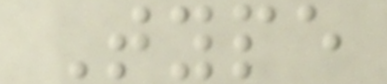Type
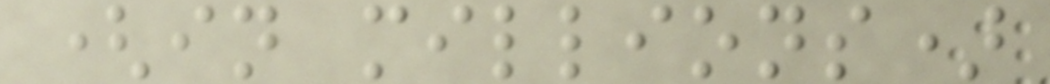(in millions)
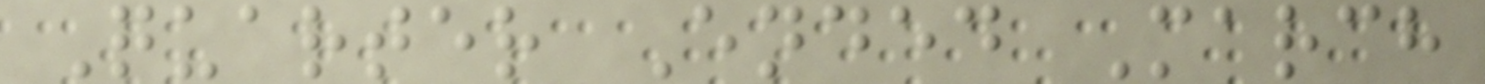Quarter Ended March
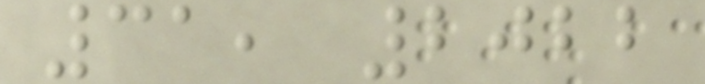31, 2022
